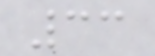33
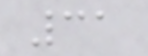31
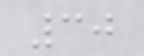30
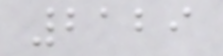2129
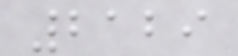2129
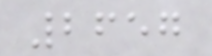2657
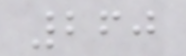260
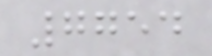7754
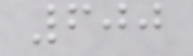600
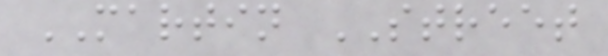MARTIN STREET
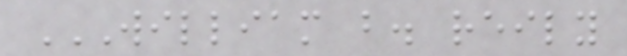WILLIAM B. REILY
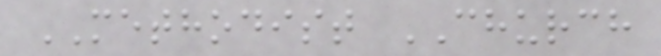METHODIST CHURCH
